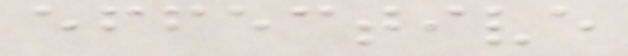effective
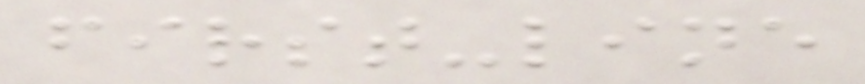first-line
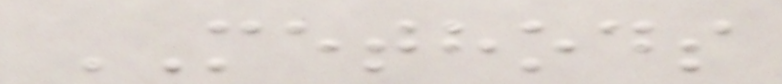METHODS
